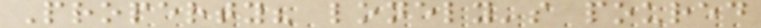Property? lonely's poured
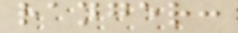ranger:
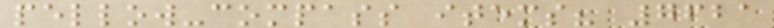pellow-compass items? 7621
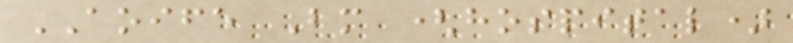AOIFE Bm (hospital)
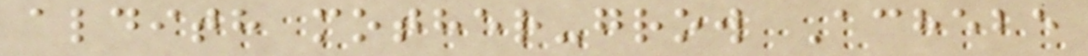aldith mother-grow Achebe
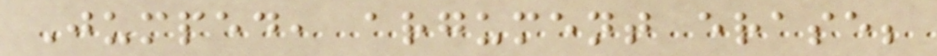Jumped, argument erase;
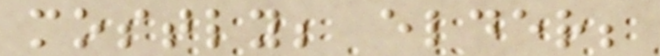mostly; elder;
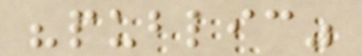"public"
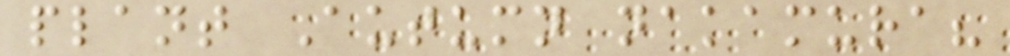plant Autumn nakamura?
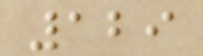129
